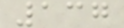137
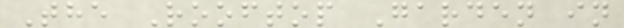The Rooftop Garden in
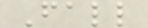Fall
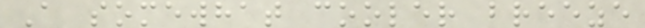A somewhat cooler breeze
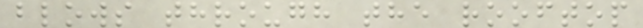blows through the rooftop
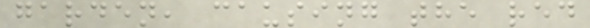garden, causing the red
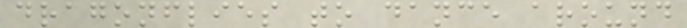dragonflies to dance around
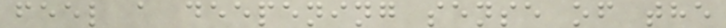feel a deepening sense of the
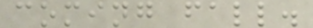coming fall.
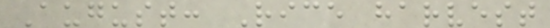August: Rice harvest
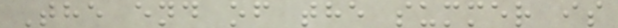The end of the summer is
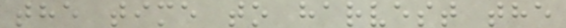the time to harvest the
